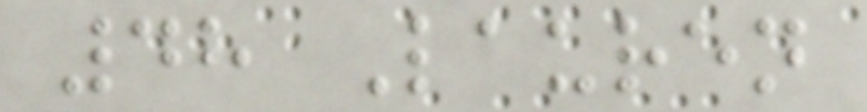48 Lauren
